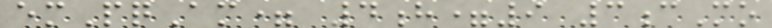emPqAm= 4h=9 3cMo
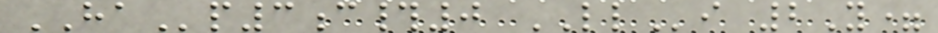HAp3c#0 LLi 2Y=
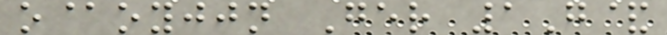o@oyjjn Ger 1G&
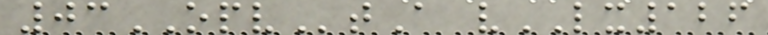03OPVtA vLX126
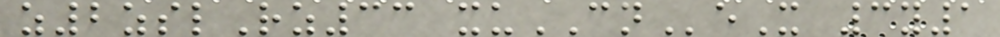z2zslRz33 xuCNeX 3y1
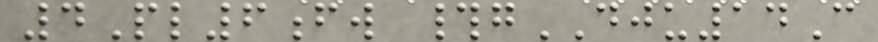4Pl6fw #gDJU14C
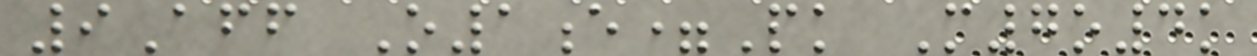9Aff O1e=Pk M7o4k
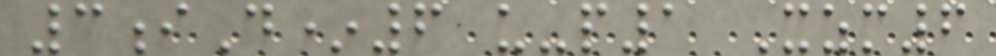3iD*6 u-p1 Xzm6
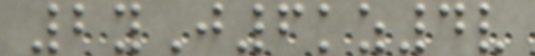2yJ6kz4v
